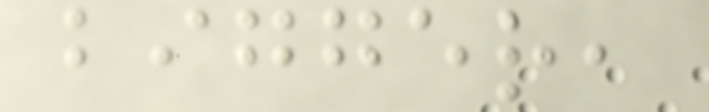bigger,
